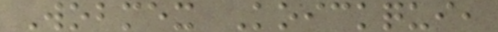Wobmex Koickqui,
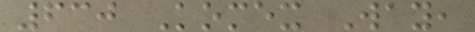630 Komex Way,
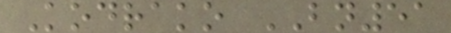Kodrako BN51
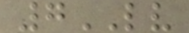7LV
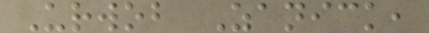Urwob Zanick,
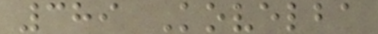389 Kovelba
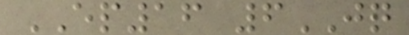EP16 6JQ
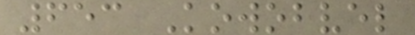653 Kowobvel
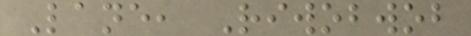Lane, Riwobwob
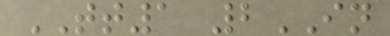TT1 2IN
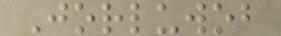Jorluwob
